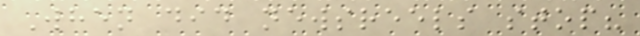When did newsreels stop?
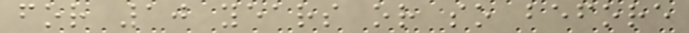for 10 years or so before
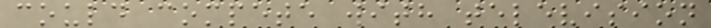could compete with television
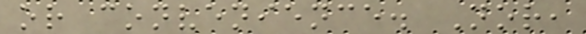or convenience. Nor,
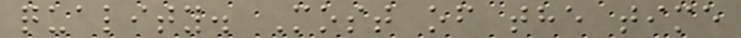quality. Most of the time
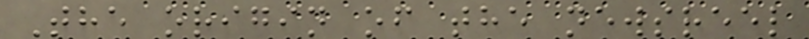The origin of the newsreel
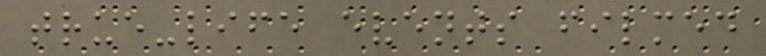true-life events filmed
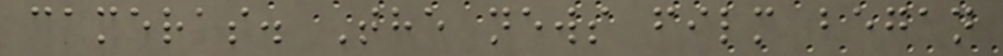cameras. The news film began
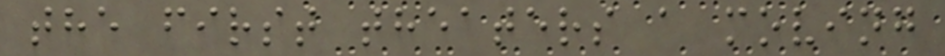the first theaters a moving
